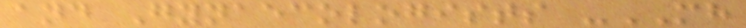and Gynaecologists -MH
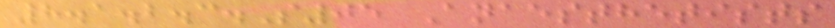8.1.2.3.S05 Anaesthetists
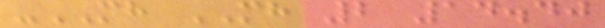-MH MH 2 14.40
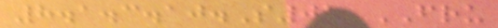8.1.3.10.S01 FRU
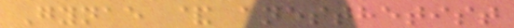Gynae & anesthetist
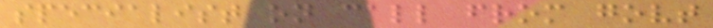specialist on call from govt
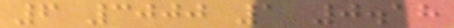6 3000 1 0.18
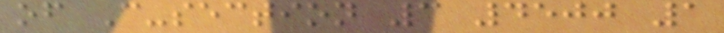of C-section 3 4500 1
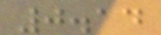0.14
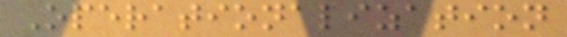Operationalization
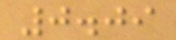0.09
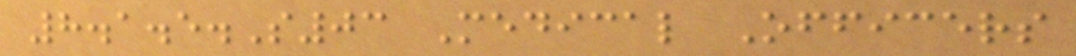8.1.5.S03 Medical Officers
